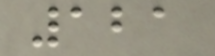121
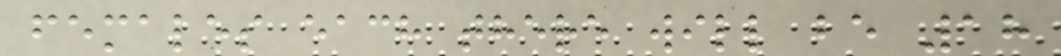females each there will be 18
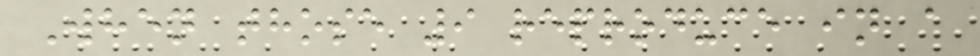When those 9 reproduce in a
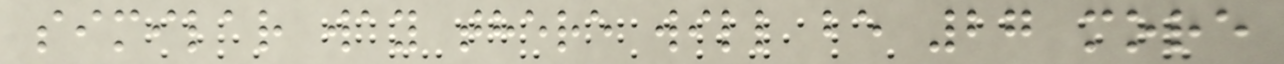similar way there will be 27 more
